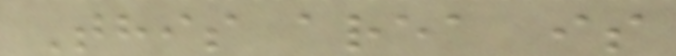This area is
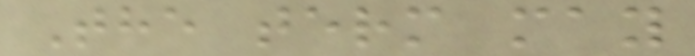The term may
